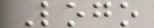Logo
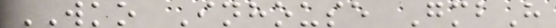WKO Inhouse GmbH
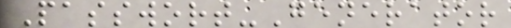Passwort-Generator
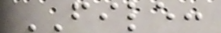FILE:
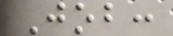Job:
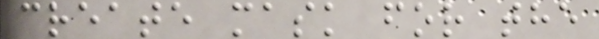create mask for the
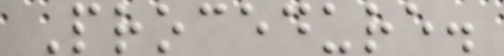Procedure.
